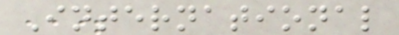International
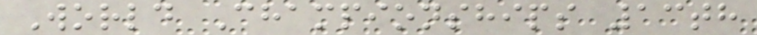World Championships 13th
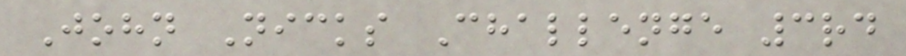John Nicks Challenge 3rd
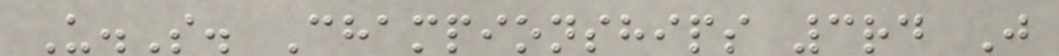U.S. Championships 3rd J
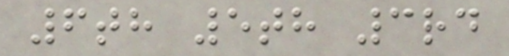6th 5th 3rd
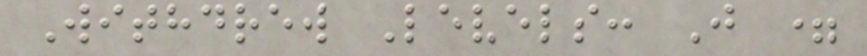Withdrew Levels: J =
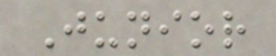Junior
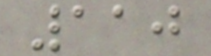110
